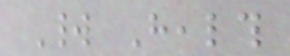World Health
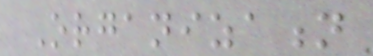Organization
